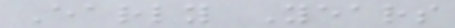Early Years
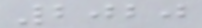2020
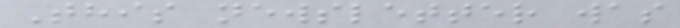This newsletter was
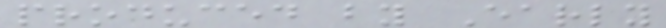produced by Early
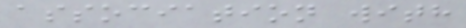association with
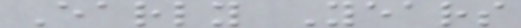Early Years
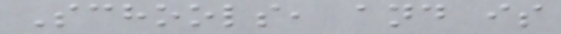Schools, and is
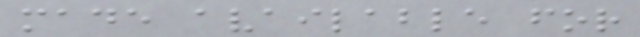made available for
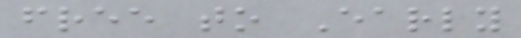free to Early
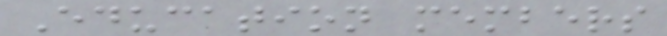Education members
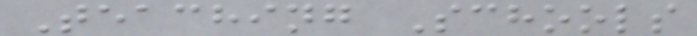Teaching Schools
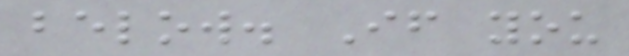below. If you
